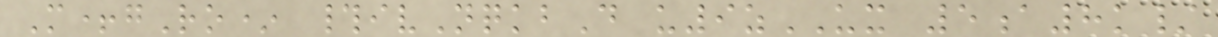M+gRo* #ivNqkbD u9zUX 5a8k/
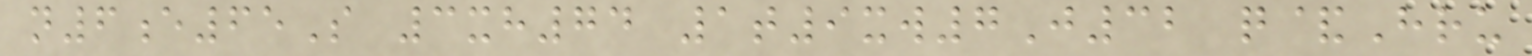n6e65S 3xh74 1t9xw7J32 q&Hru
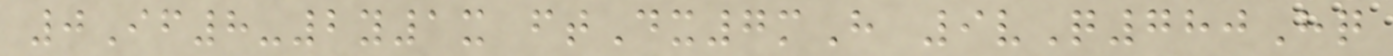0If8-2y1x ftDx7mH 9vQ780Hq
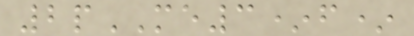2pME3*f*
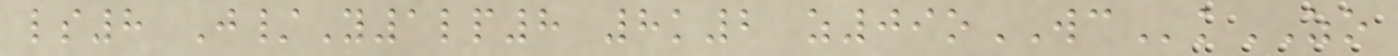ls8 J/Y1lp8 8k2 z09oWCkZO
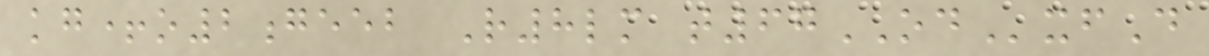kg+o2geeb R8lm t67ODxfD
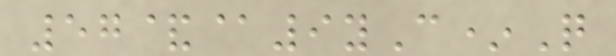57&@9yC*Q
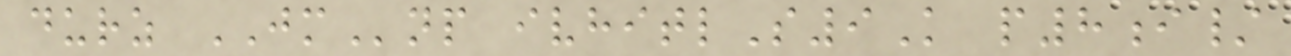durz JMnp ivhitlS9K p8i/
